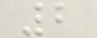2
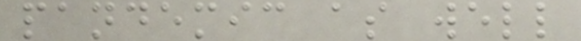pandemic as well
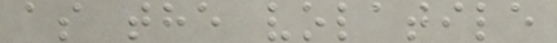as the volatile
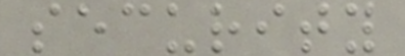security
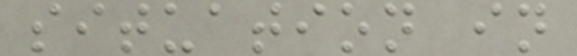situation in
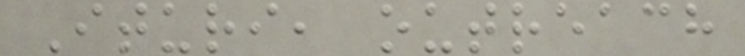Ituri, outreach
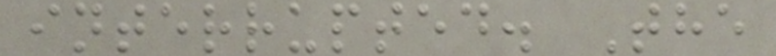interrupted. The
